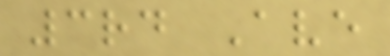3rd Ave
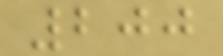200
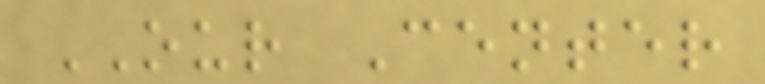OUR Center
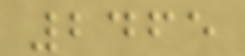2465
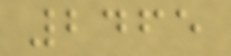2465
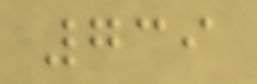739
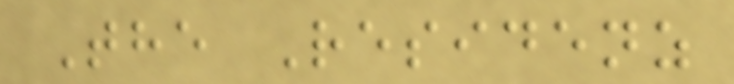The Residenz
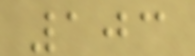103
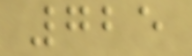725
